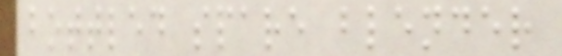bottled spare blender
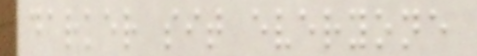darker sit everyone
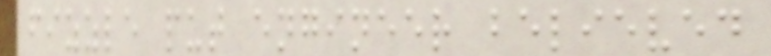fizzle put engineer believed
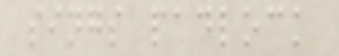sings padlock
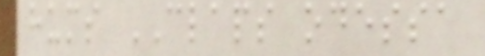hums CLAPS odessa
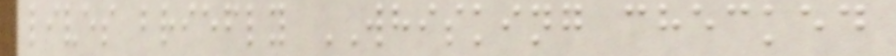lives briefly WHISKING checked
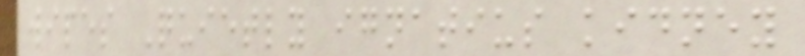wipes Quietly ignatius kidney
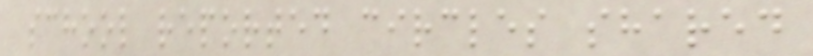school reported circles shared
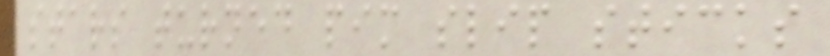stars turned pim slip sticks
